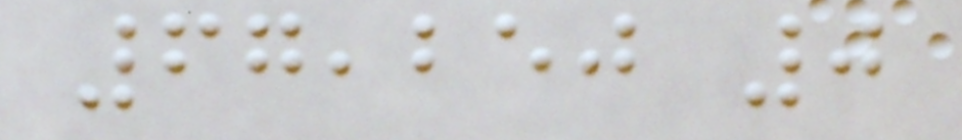67,250 0
